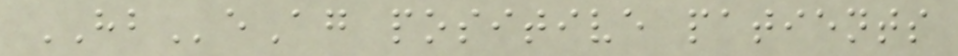HBeAg positive patients
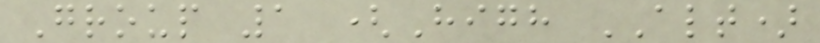Group 1 (High ALT)
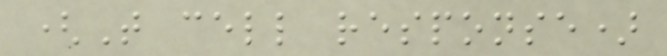(T cell response)
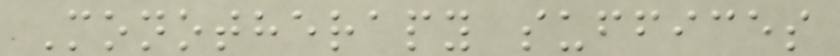Monotherapy suffices
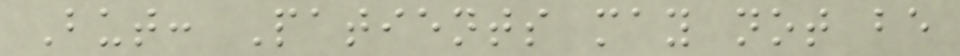But: Patients may not be
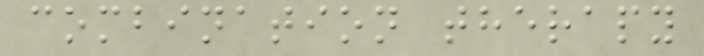combination therapy
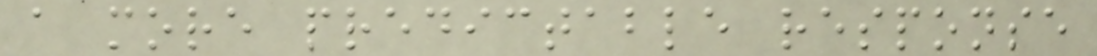a more predictable response
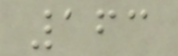163
